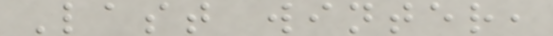Last winter,
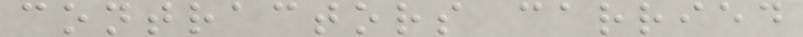contractors carried
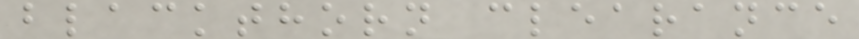blackthorn clearance
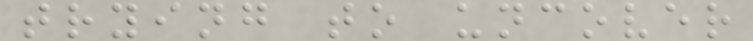trying to uncover
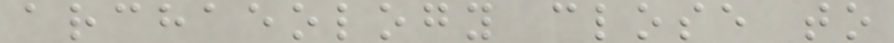archaeology close to
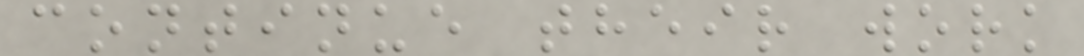continue their work
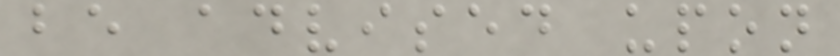be advised upon
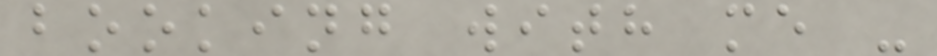booking with me -
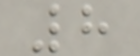8
